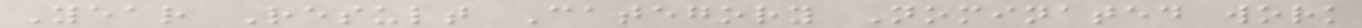Year Result Category Nominated work
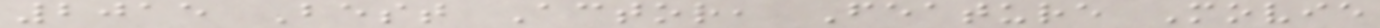2015 Best Actor, Feature Movie
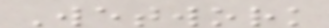Wetwork
